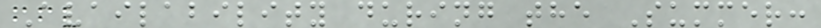Availability during the Summer:
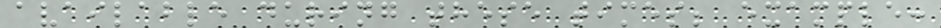available during these times; example:
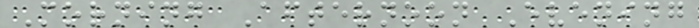Morning Afternoon Evening
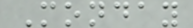Monday
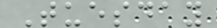Tuesday
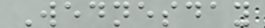Wednesday
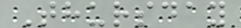Thursday
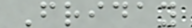Friday
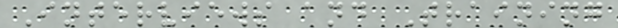Interviews and Training
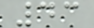43
